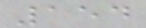154
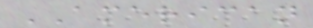AMERICAN
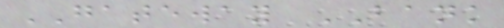GATEWAY BANK
